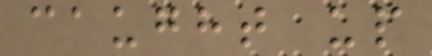caught up
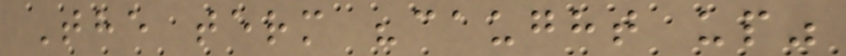The term "caught up"
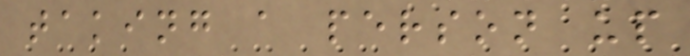taking a person up
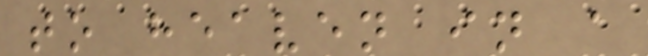to heaven in a
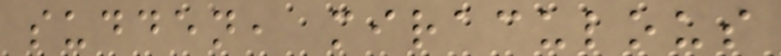sudden, miraculous
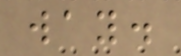way.
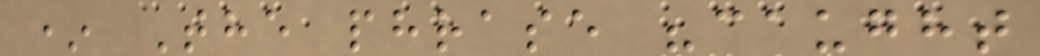* The phrase "caught
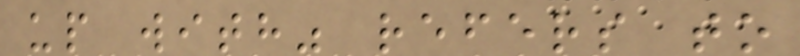up with" refers to
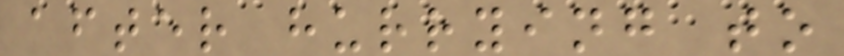after hurrying to
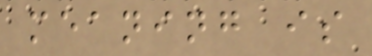meaning is
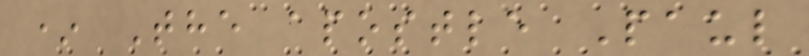* The apostle Paul
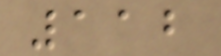112
